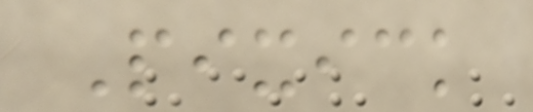Pixick
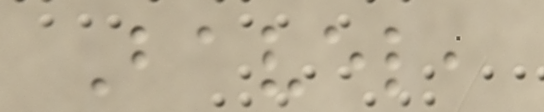Bavel,
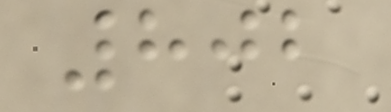802
